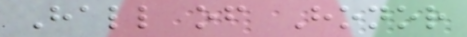Hall of Honor
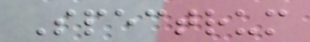Spectrum
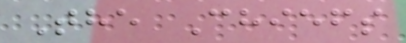The Chiefs
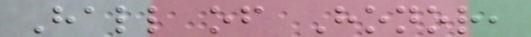Hall of Honor,
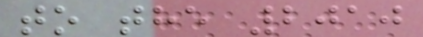to the 2010
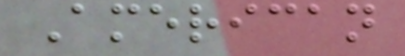American
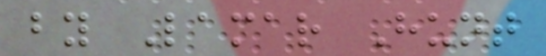by Lamar Hunt
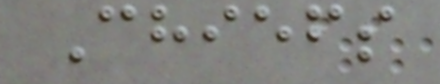Chiefs
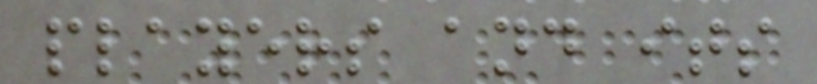players and its
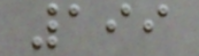199
